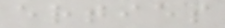erties
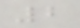2
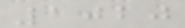1020
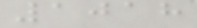1018
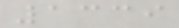1339
